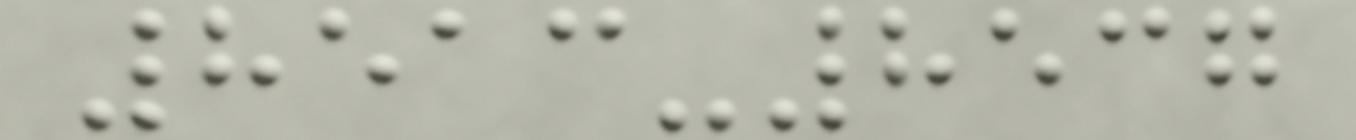8513-8537
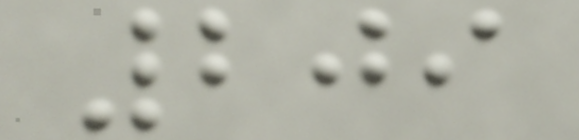209
